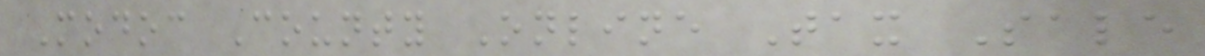Modoc County Online Tax Sale
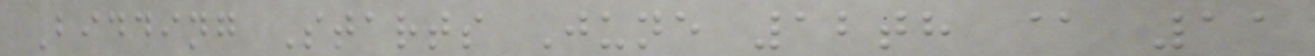Bidding Starts June 12th @ 11
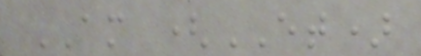AM (ET)
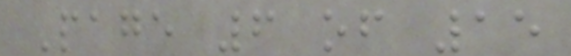Page 6 of 15
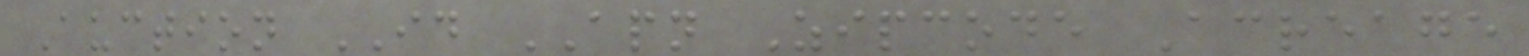Auction ID APN Zipcode Acreage
